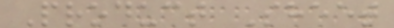Product Sheet
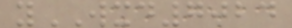yWXD7024
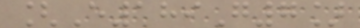[E189G7]
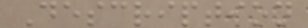Description
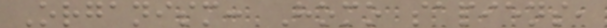Organism: Homo sapiens,
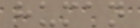human
